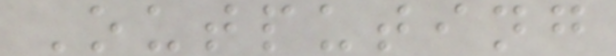Outputing
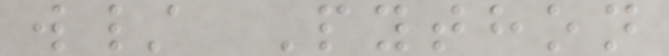w/ Python
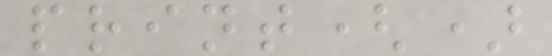print()
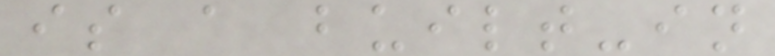is a built-in
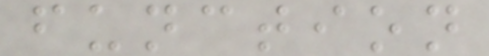function
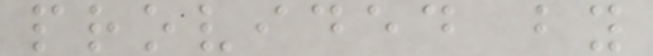provided by
